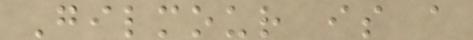Gilmour is a
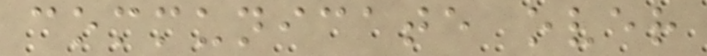communicate over
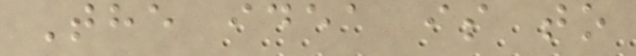The idea is to
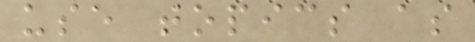use topics as
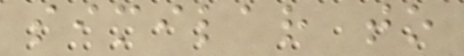similar to
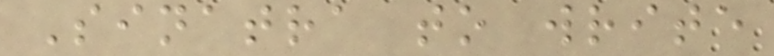Sinatra to write
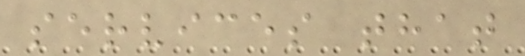services that
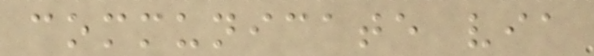communicate via
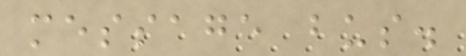message bus.
